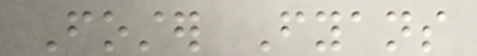Foster Fyans
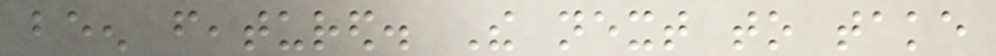been featured. The next to take
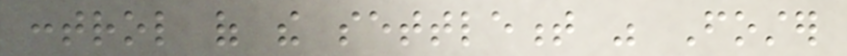control of the settlement was Foster
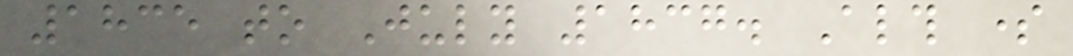1835 to July 1837. Although some
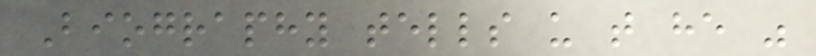Biography tells us that he was
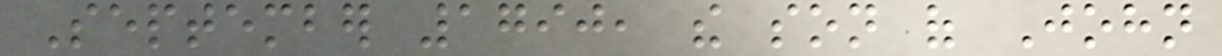September 1790, the son of John
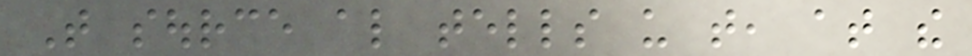That source also tells us that, at the
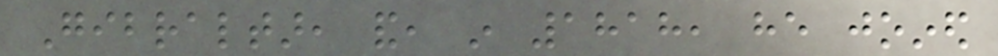Gibraltar, and, in 1818, he joined
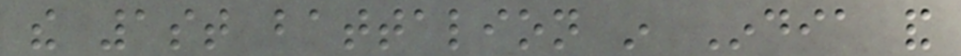the 1st battalion in India and
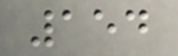154
